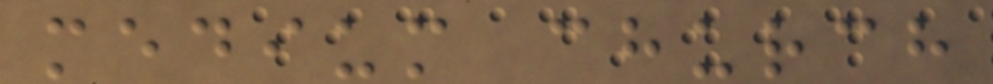medium church
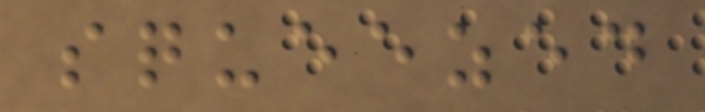squeezed
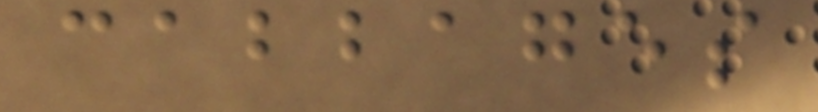cabbages
